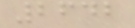2642
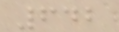642
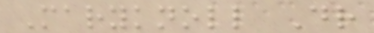Maryknoll Dr
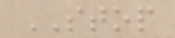STOP
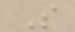S
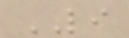LI
